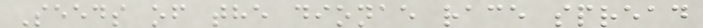Seeds of the dionae race spread
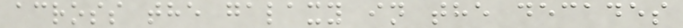across the galaxy in the decades
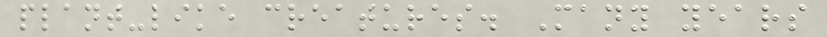plant-like creatures. Many years
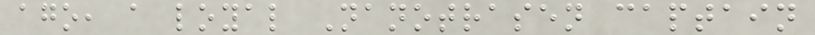ago, a loyal Nanotrasen captain
